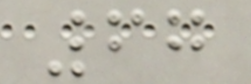67
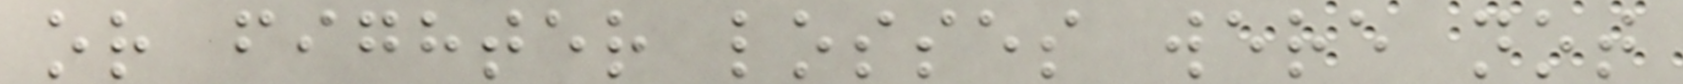or fighter losses were not
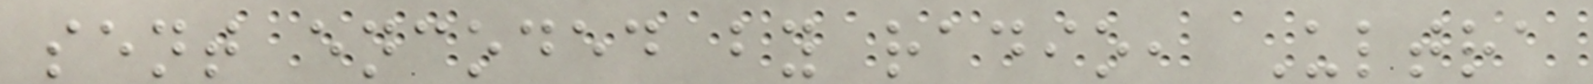sent encoded by radio, Ultra
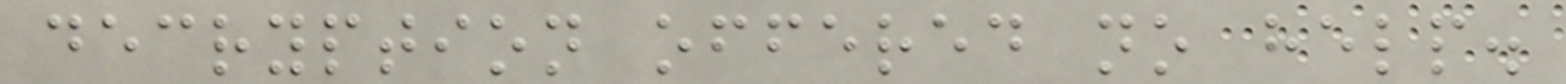decryption offered no help.
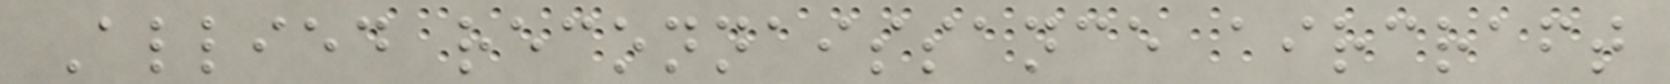Allied reconnaissance aircraft
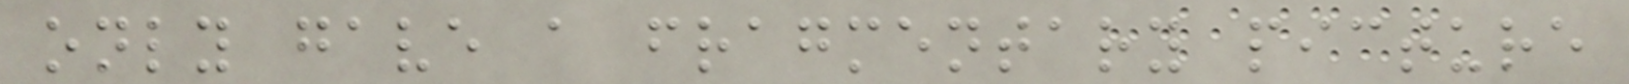only gave a fragmentary picture
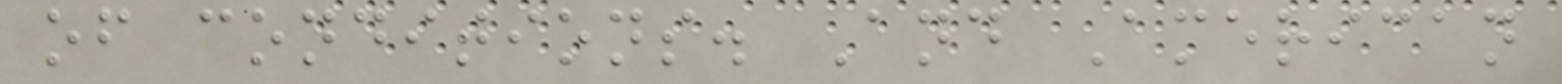of conditions. And American
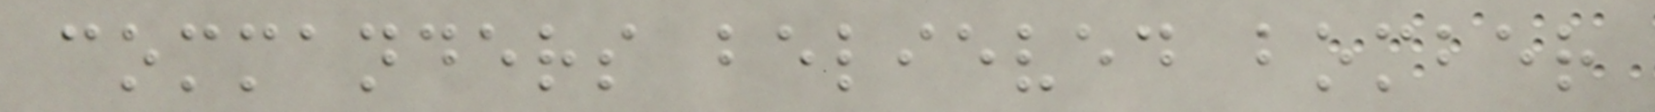commanders believed bomber
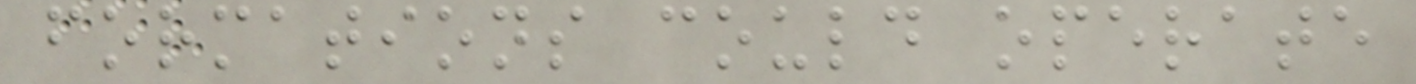formations could operate
